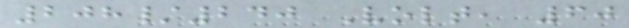208/240 Volt, 60
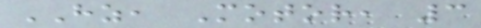HZ, Motor, 3
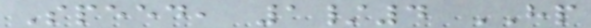Speed, 1/4 HP
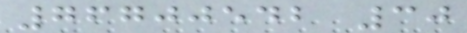76700542 30
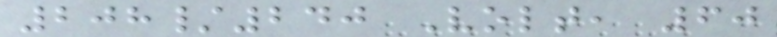208/240 Volt, 60
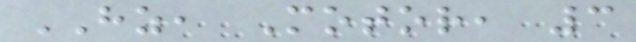HZ, Motor, 3
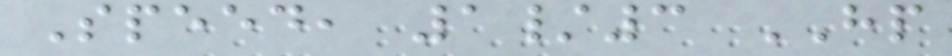Speed, 1/3 HP
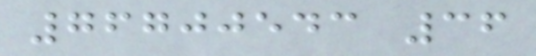76700543 36
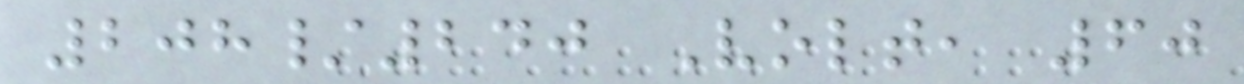208/240 Volt, 60
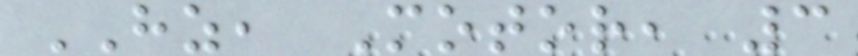HZ, Motor, 3
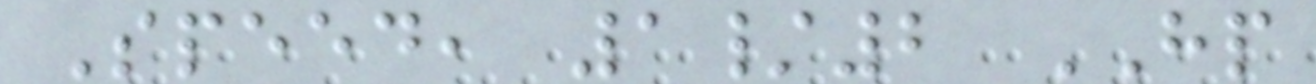Speed, 1/2 HP
